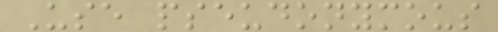Use pseudonymous
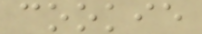cookie
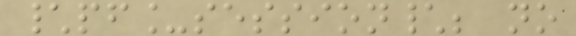\pf_session\; no
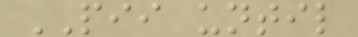PII until
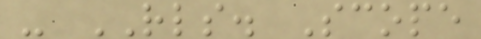- RLS. Scope
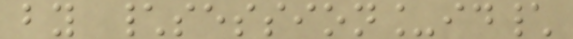by \session_id\
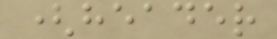(header
